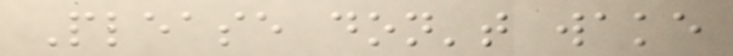Please don't wake
